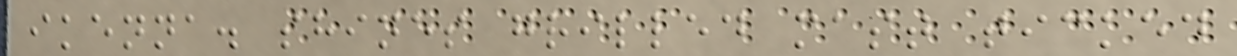ikenna. shines grilled mast ticked
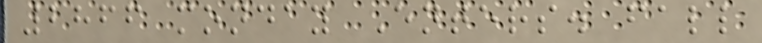2866 monday Enters. fall
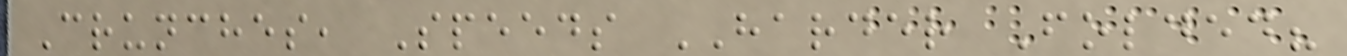Crunches, Speeds HARDER Folded?
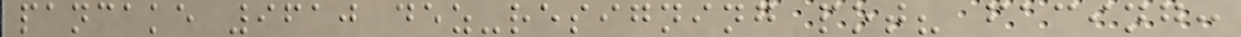pancake 9610 dez-resigning pot? facing:
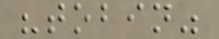"tobin"
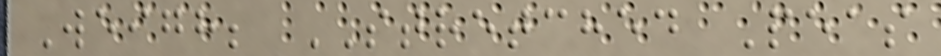Weigh; STRETCHED Peas
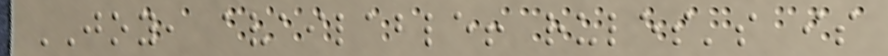JOY, available! rules's is
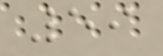59
